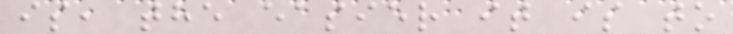is, the easier it is to
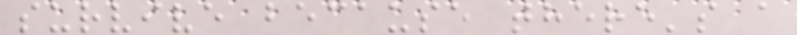survive because there's a
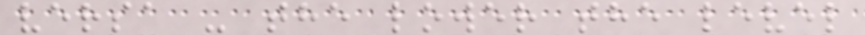versa - the lower the level
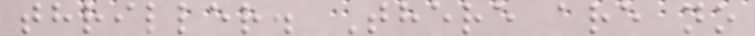thriller. There are no
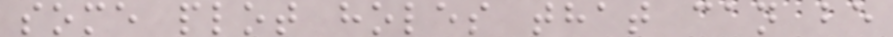some plot holes that can be
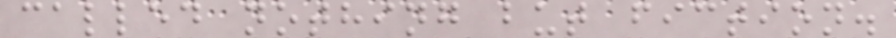called nothing but fiction.
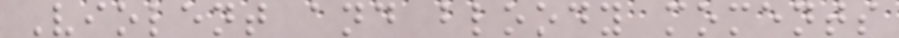Violent and bloody moments
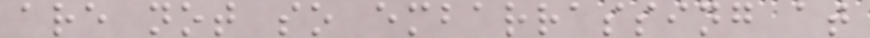are not so embarrassing at
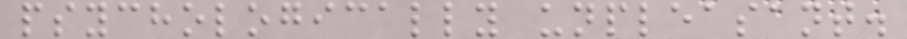psychologically unpleasant.
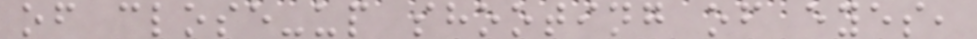of close-up shooting of eyes,
